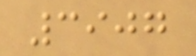3907
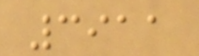3911
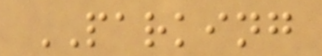PARKING
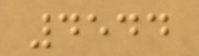4544
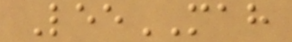LeeMAH
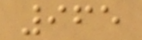965
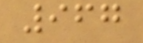967
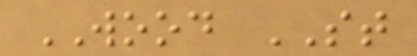WOOD ST
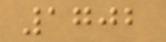1702
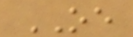OE
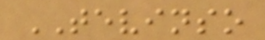TEVINSO
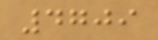4709
